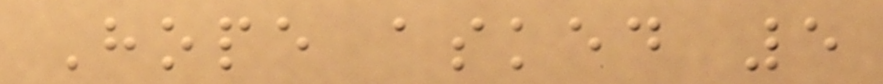Hope asked 5
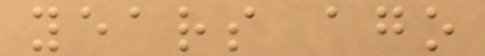years ago
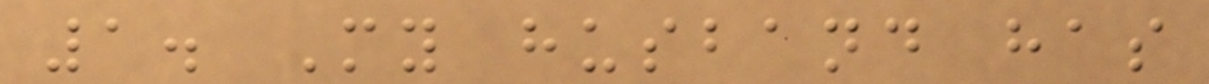1. My husband has
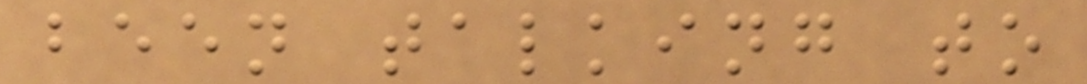been talking to
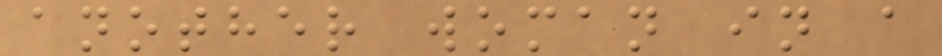another woman in a
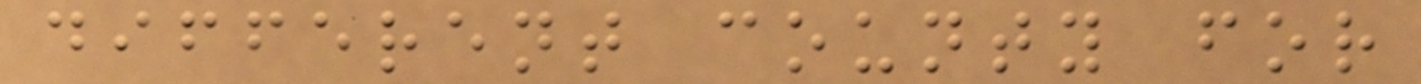different county for
